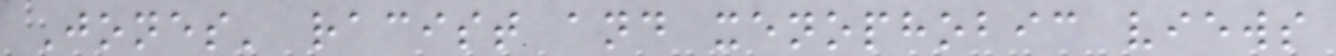Jones' racist and xenophobic views
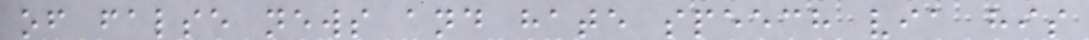of false news and hate speech via his
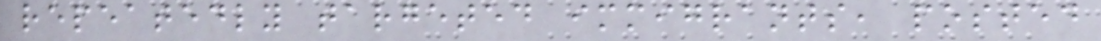repeatedly targeted immigrants, posted
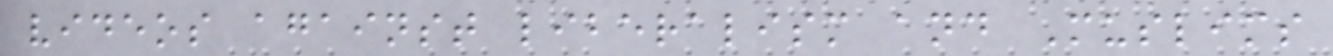videos against liberalism and Muslims
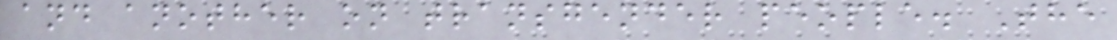and another on transgender people. The
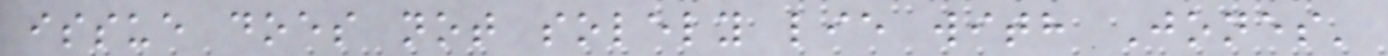issue does not solely lie with Jones'
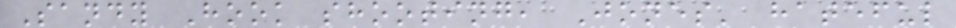Sandy Hook shooting, Jones' hateful
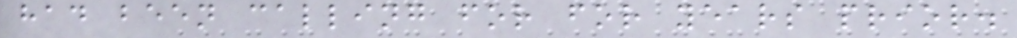had been calling for for years prior.
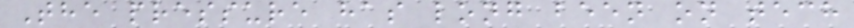The pressure has long been on tech
